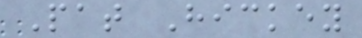Pat Hickey
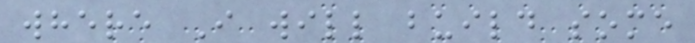where I will build some
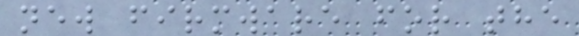new firmware for the
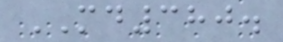MD380.
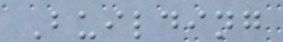Building
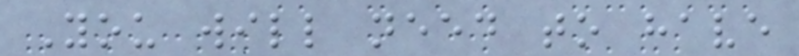You will need to have
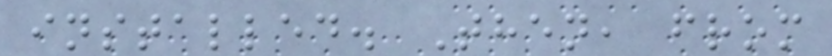installed. Then, from
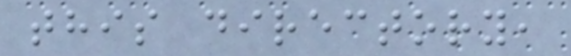this directory,
